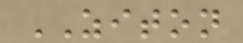ZITON
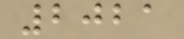2021
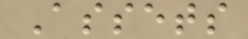Assets
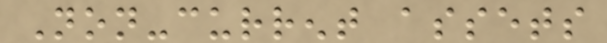Non-current assets
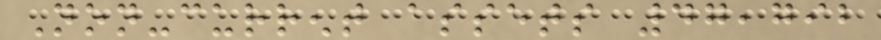Non-current assets 47,792
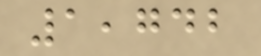1,742
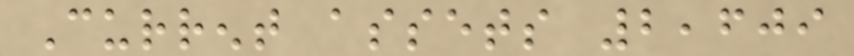Current assets 2,609
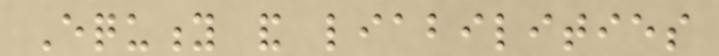Equity and liabilities
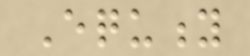Equity
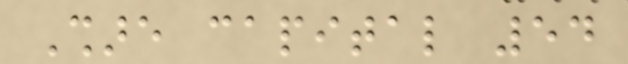Share capital 54
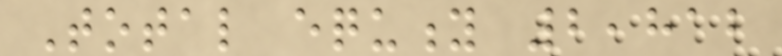Total equity 2,812
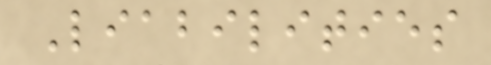Liabilities
